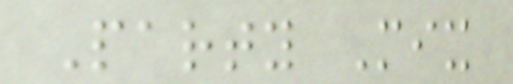Party Mix
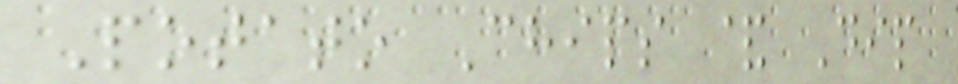Potato Chips & Dip
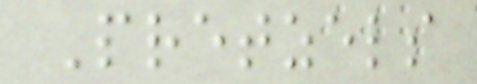Pretzels
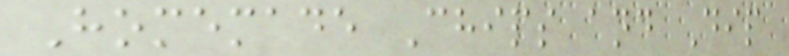Homemade Chips and Dip
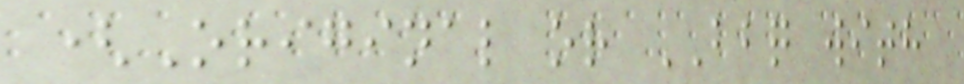(Original or BBQ with
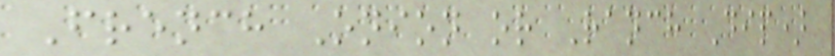French Onion or Ranch Dip)
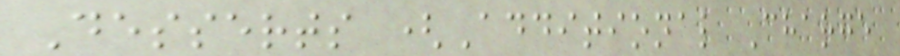Desserts (Additional Charge
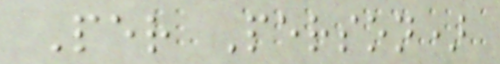Per Person)
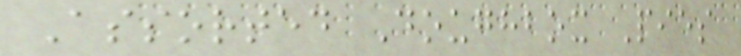Assorted Doughbox Pies
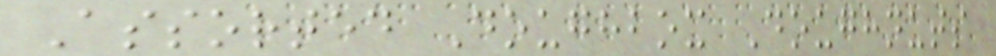Assorted Doughbox Doughnuts
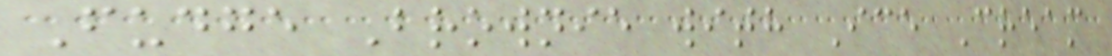Fudge Brownie with Ice Cream
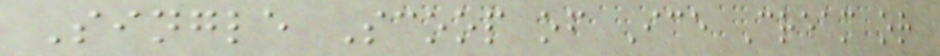Single Scoop of Ice Cream or
